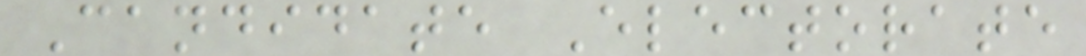Candidate Electorate
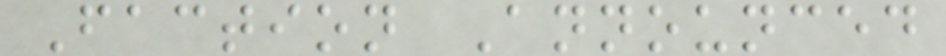Faction Announced
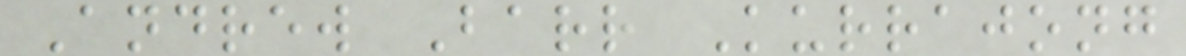Andrew Barr Kurrajong
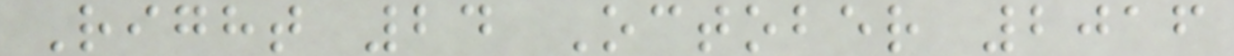Right 24 October 2016
